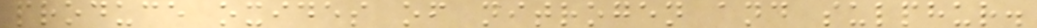produce oxides of nitrogen and sulphur.
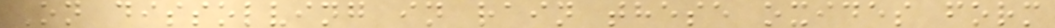On dissolving in rain these oxides form
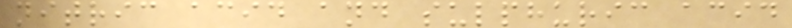nitric acid and sulphuric acid
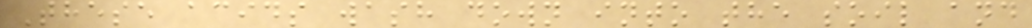These acids wash down into the soil and
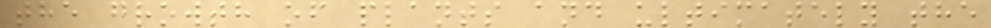the growth of plants and ultimately the
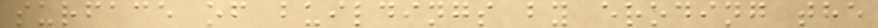surface of buildings by eroding the
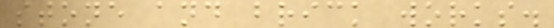stone and brick works.
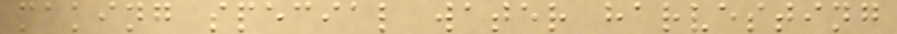making special water harvesting
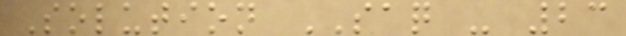Solution SAQ - 23
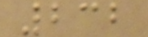232
